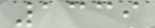1339
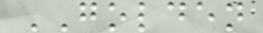GOLDEN
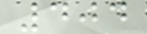404
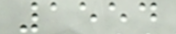1554
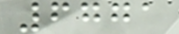6771
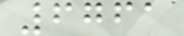6761
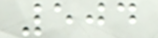504
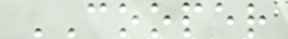COOPER
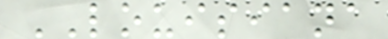LOUISIANA
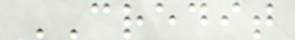CREDIT
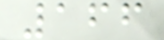166
